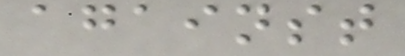against
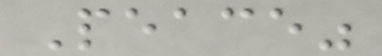Peace"
